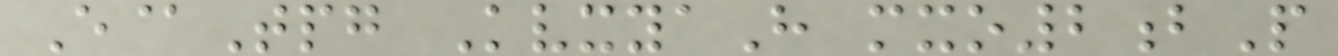E@Tpg KvxyaH mxo2bP
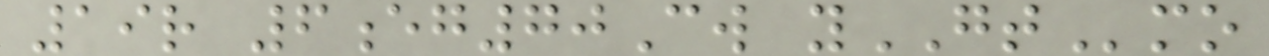19r 6eg70Cw yGTmo
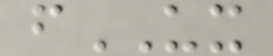fUX
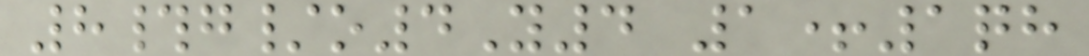8#g/o4Y4 1+1qh
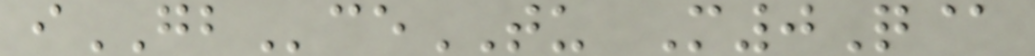iGBceTU M0Q@
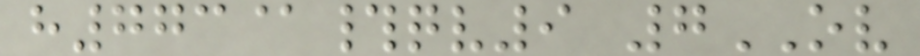h773@#qv9 7OV
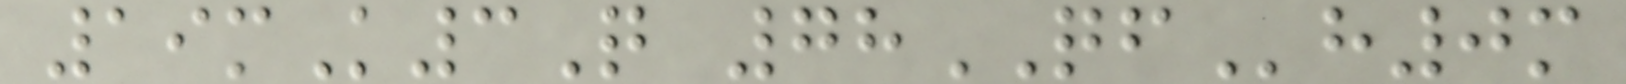19mK3Q 78QFh0m
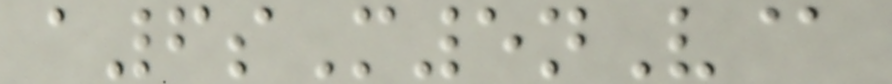a6sM5nV@
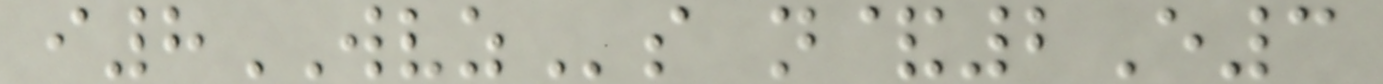i8WVZs n&2E3
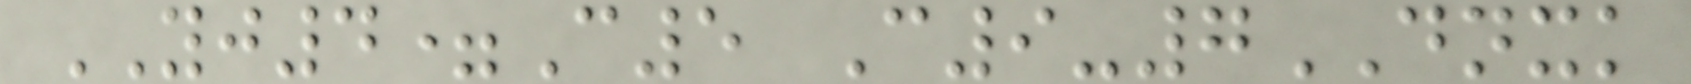YJ4=C5 C9-7DNXK
